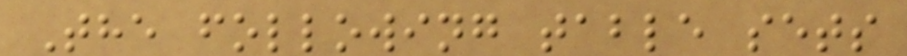The following table sets
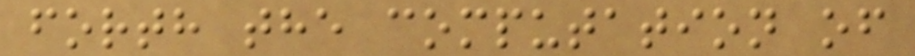forth the computation of
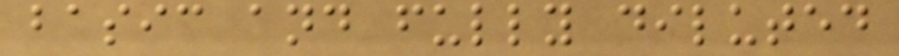basic and fully diluted
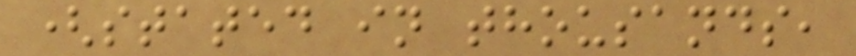(stated in thousands,
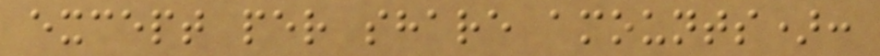except per share amounts):
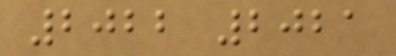2022 2021
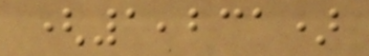(1,231)
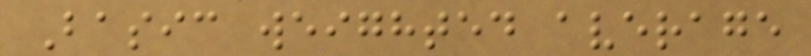Basic weighted average
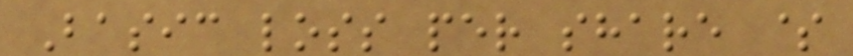Basic loss per share $
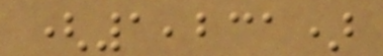(1,231)
